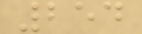254
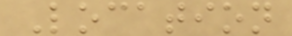Location
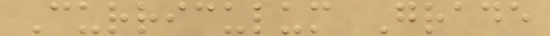Curriculum Grade
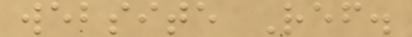website Ref.
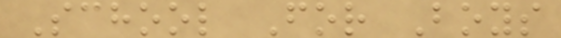School For Boys
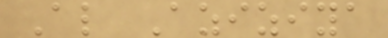Al Aziziya
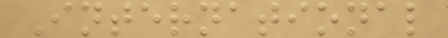International
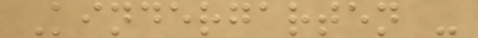Kindergarten -
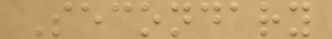Secondary
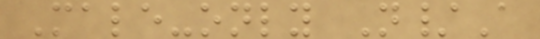Male-only N/A
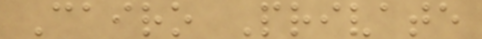Cairo Private
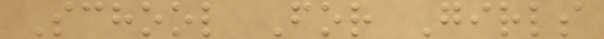School For Girls
